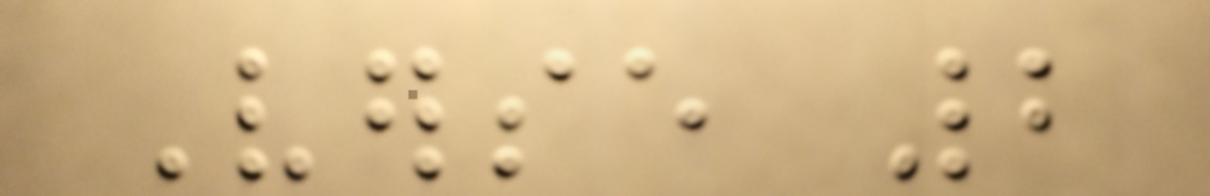Verse 2
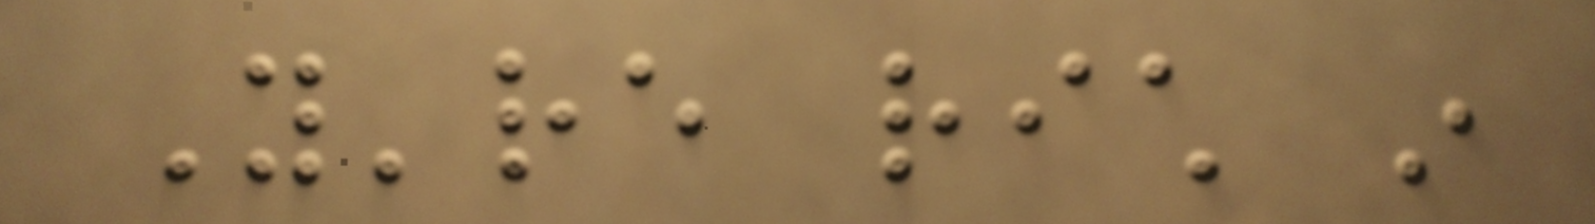You're rich in
